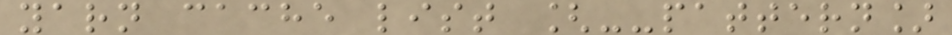yarn cache list [--pattern]
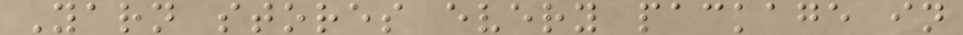Yarn stores every package in
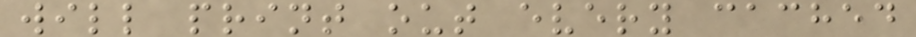will print out every cached
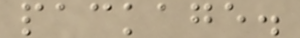package.
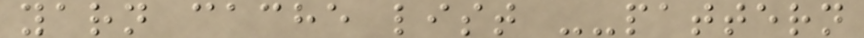yarn cache list --pattern
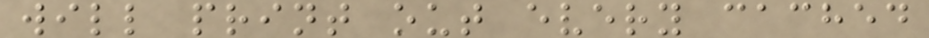will print out every cached
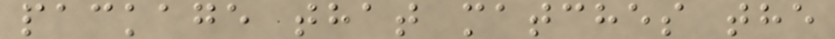package that matches the
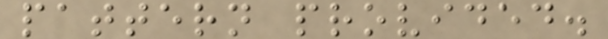pattern provided.
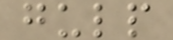gulp
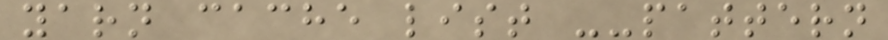yarn cache list --pattern
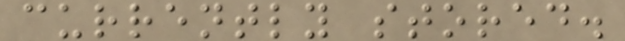currently stored.
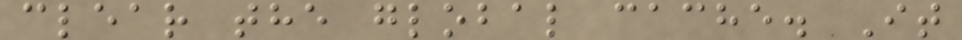clear the global cache. It
